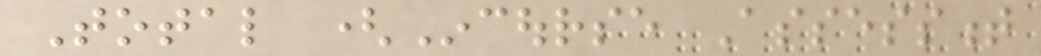Total (Incourse Assessment
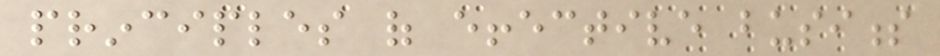principles of effective business
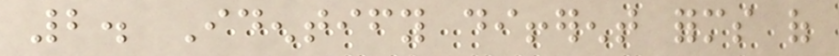2. Identify different forms of
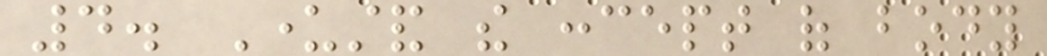4. Understand the concept of body
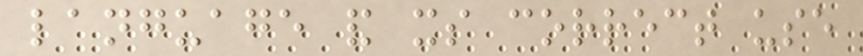language and its correct use
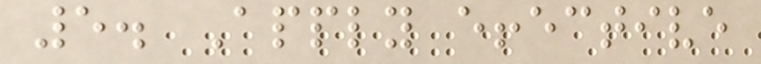5. Apply effective
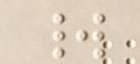world
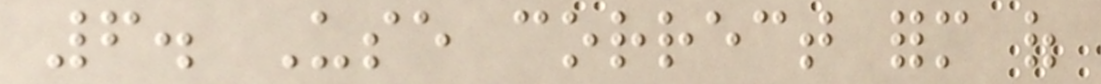6. Use correct form of
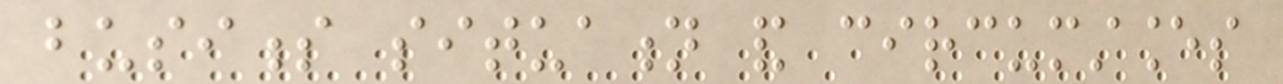business situation and circumstances
